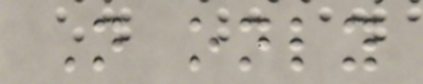Not only
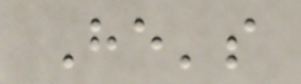He's
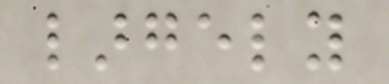largely
